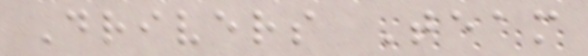Drivers Team
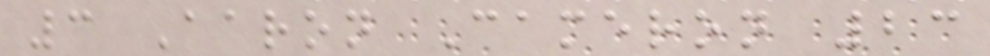3 Aaron Cameron 23
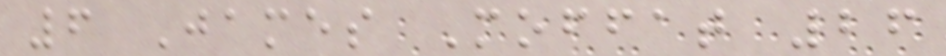6 James Moffat 26
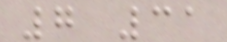7 31
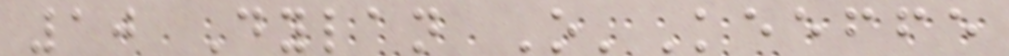10 Dylan O'Keeffe
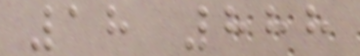18 888
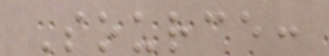Source:
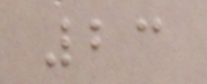23
